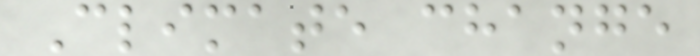Climate change
